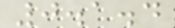0.1.4
